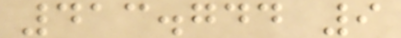413.744 9
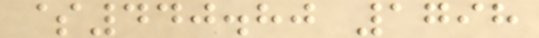$440.80 1798
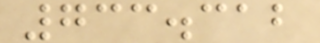733.312
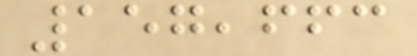157,663
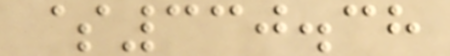$330.38
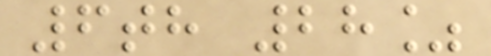6th 28%
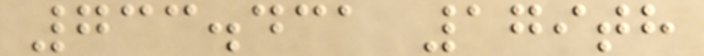733.431 179th
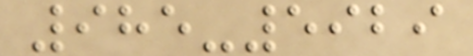985-5929
